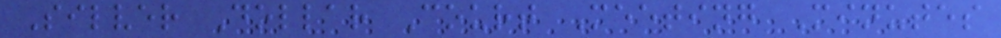Silver Dollar Court Meeting Minutes
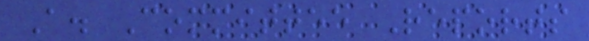A. Committee Reports
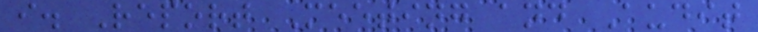i. Report Meeting and Audit
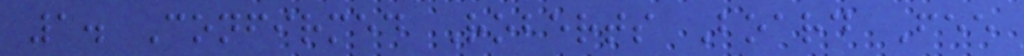1. Confirmed Roberts Board Fee
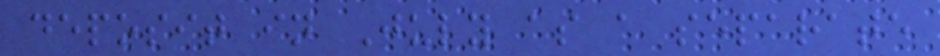deposit in July as a separate
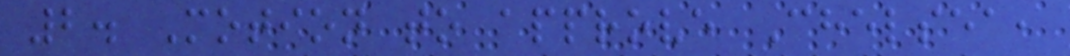2. Motion to approve Chelsea,
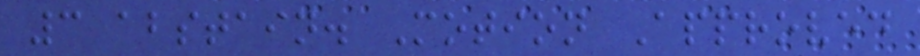3 abstain. Motion Approved
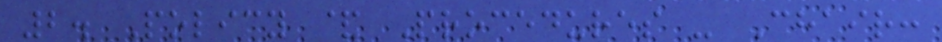2. Policy & Procedures - Chair:
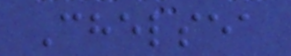Chelsea
